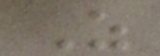As
